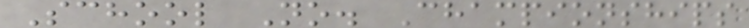School No. Championships
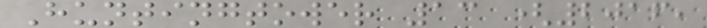Huntingtower 13 (2016,
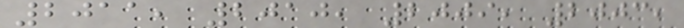2011, 2010, 2009, 2003,
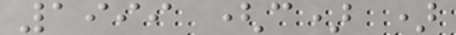1999 (c) )
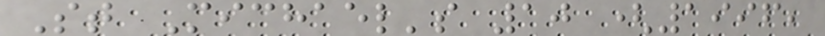St Michael's 10 (1996,
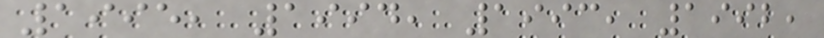1995, 1994, 1993, 1992,
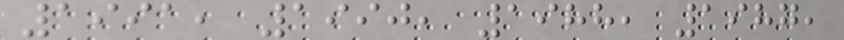1991, 1990, 1988, 1987,
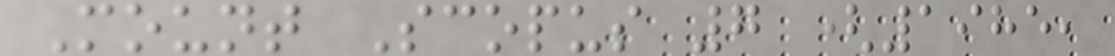Mount Scopus 7 (1985,
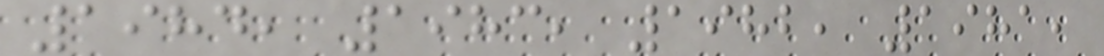1984, 1983, 1982, 1981,
